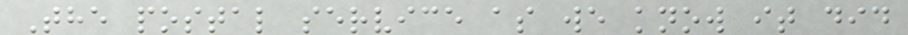The postal service as we know it did
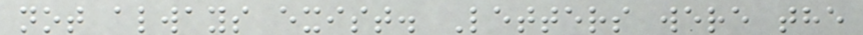not always exist. Letters were the
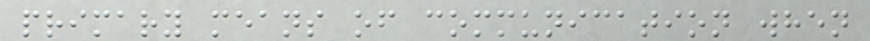primary means of communication when
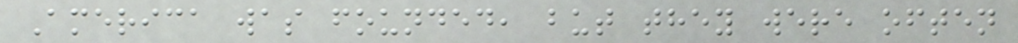America was founded, but they were often
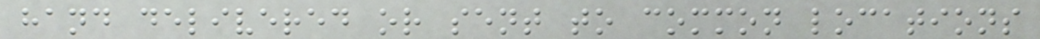hand delivered or sent to common locations
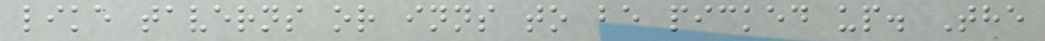like taverns or inns to be picked up. The
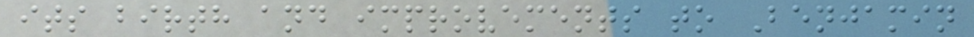its birth and improvements to Benjamin
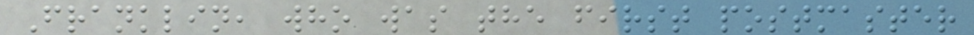Franklin, who was the first postmaster
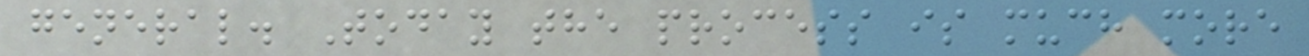general. Today the process is much more
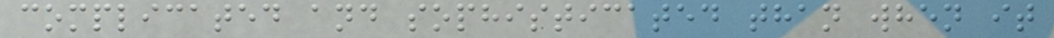complicated and sophisticated than when it
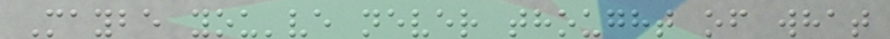Maybe you've never thought of what
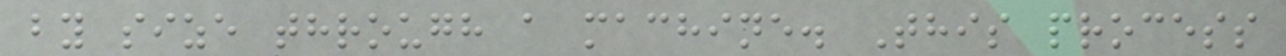by size through a machine. This process
